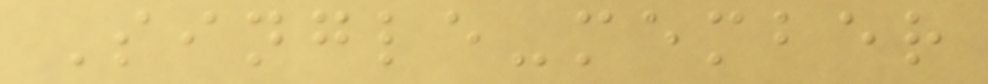Single-member
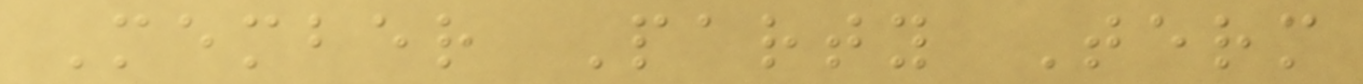Member Party Term
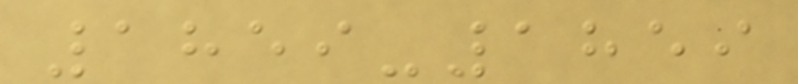1859-1859
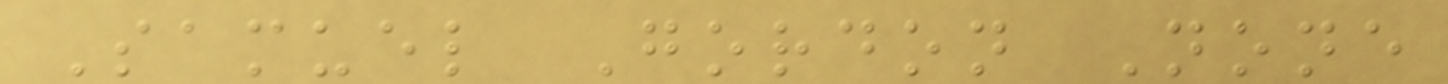Samuel Gordon None
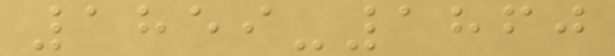1859-1860
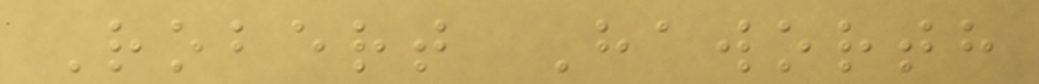Robert Haworth
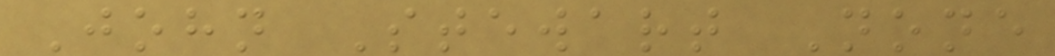John Stewart None
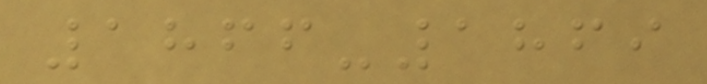1866-1869
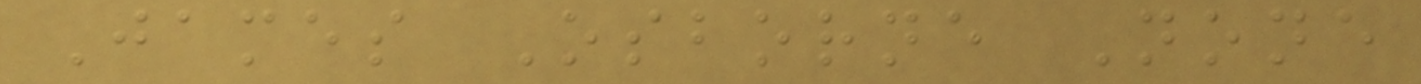James Osborne None
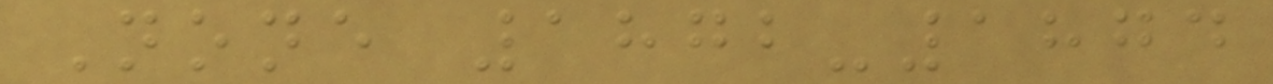None 1872-1874
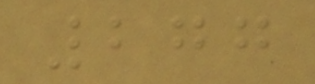277
